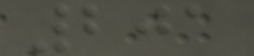201
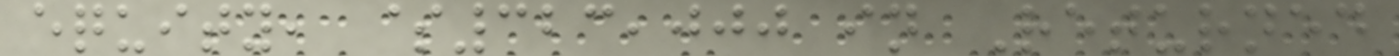equity, $323,000 in Returned
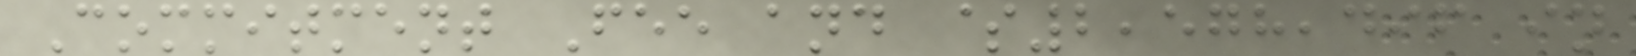Commitment Fee and $2,578,496 in
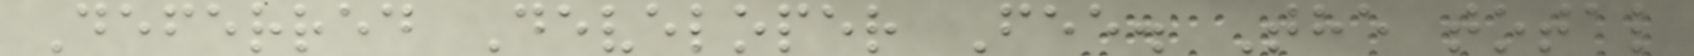Deferred Developer Fee. The total
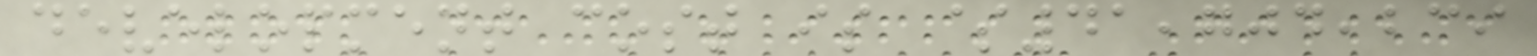development cost is $41,704,239
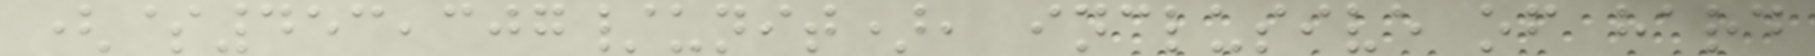($453,307/unit), inclusive of hard
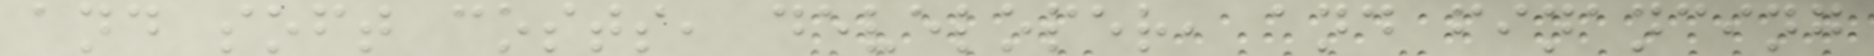and soft costs, developer, and financing
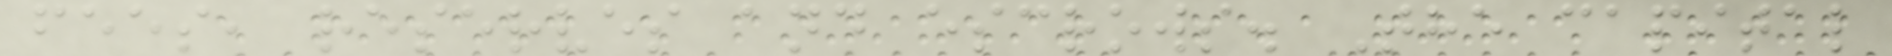fees, reserves and escrows. The capital
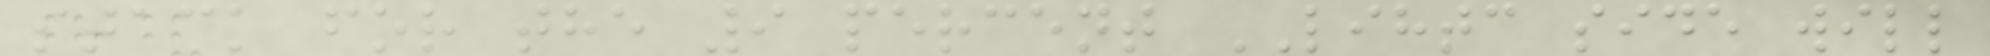stack for the 9 percent LIHTC side will
